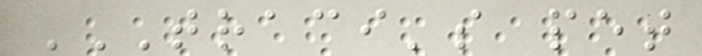TRACI'S PET
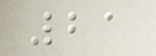21
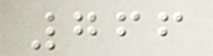766
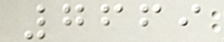7669
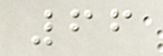66
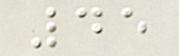45
